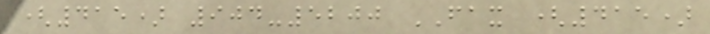(415) 904-5200 FAX (415)
